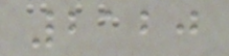2120
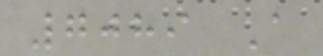7089 A
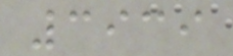3939
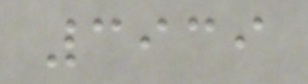3939
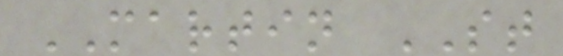MARTIN ST
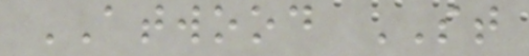ATWOOD ST
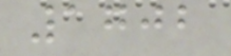1702
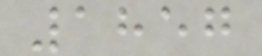1857
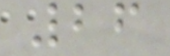26
